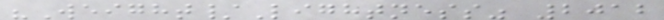"Weight/Lightness" 2012
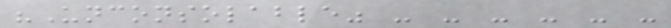"Unconsolable" - - - - - -
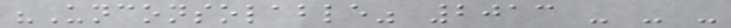"Unconsolable" 2013 - - -
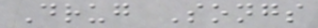Drug Songs
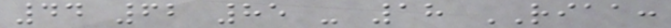44 62 85 - 18 RIAA:
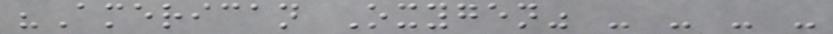"American Oxygen" - - - -
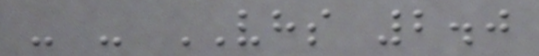- - VHS 2.0
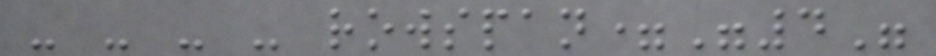- - - - rowspan="4"
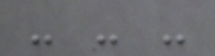- - -
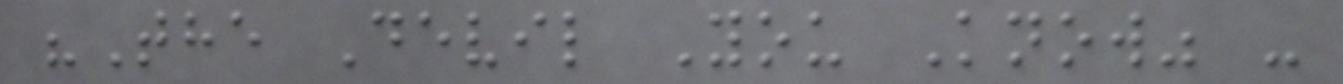"The Devil You Know" -
